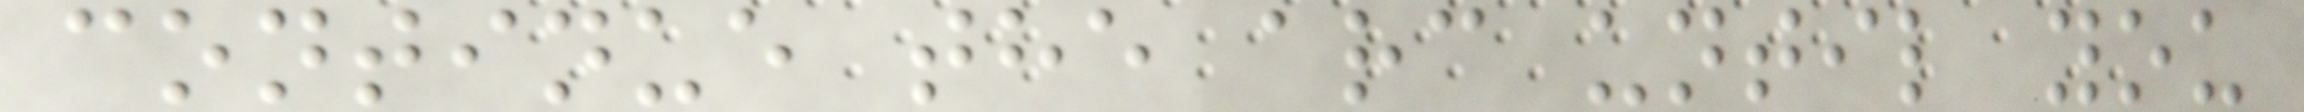continue the arc until you
